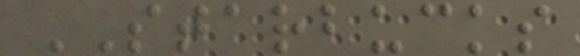STARBUCKS
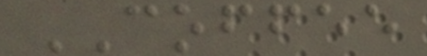COFFEE
